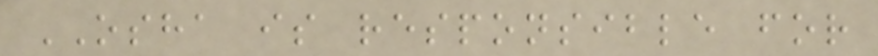OSHA is responsible for
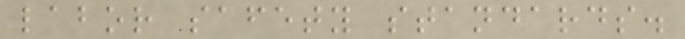labor safety standards.
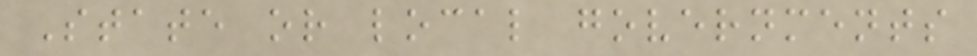State or local governments
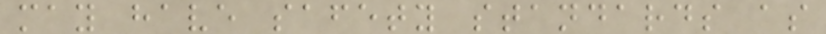may have safety standards as
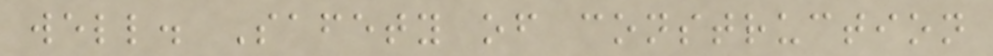well. Safety of construction
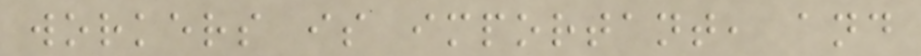workers is important, and
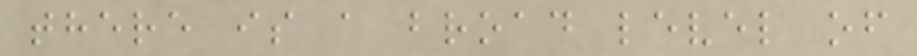there is a broad level of
